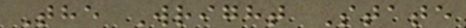The Wright State
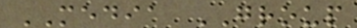MEDIA GROUP
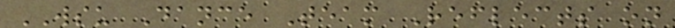WSU Dance Team Reflects on
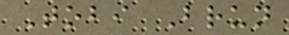Tobi Brun
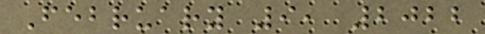February 9, 2022
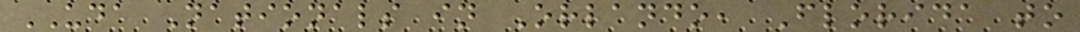UDA Nationals in Orlando, Florida to
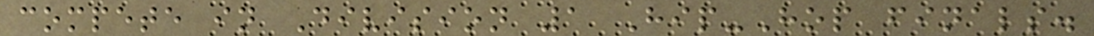compete in Division 1 Hip-Hop finals.
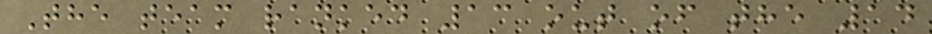The team ranked 13 out of the 14
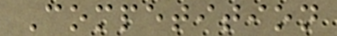Competition
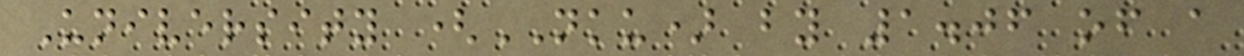University (NKU) by 1.06 of a
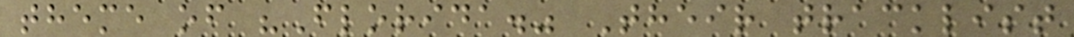theme of "Florida." Their tracklist
